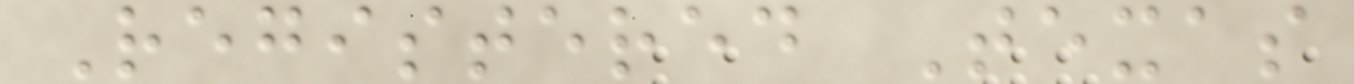Registered Texas
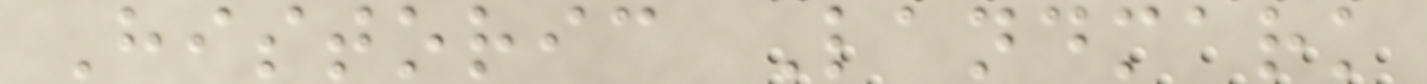Historic Landmark
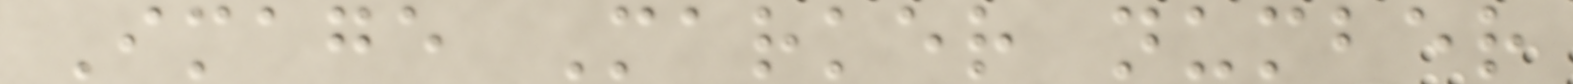Image Marker number
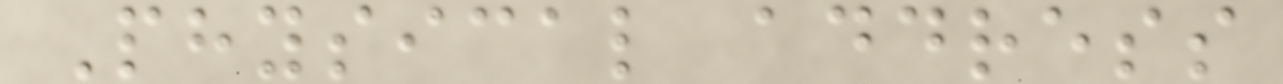Physical address
